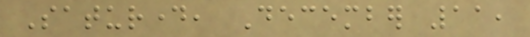Saturday, December 11,
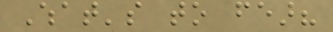What's to fear?
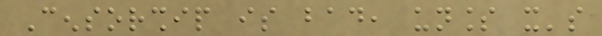Censorship is bad, unless it's
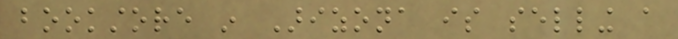bookstore in Arizona is selling a
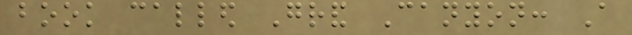book called Grand Canyon: A
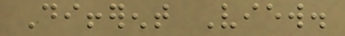Different View.
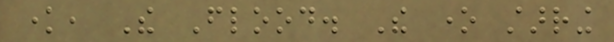know, The Flood. The one starring
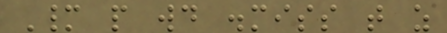Many people would dismiss that as
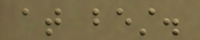at best.
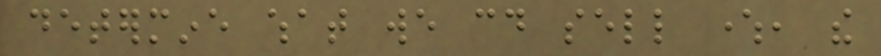determine what we could sell where, the
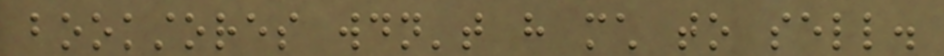bookstores wouldn't have much to sell.
